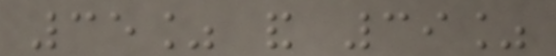35% and 39%
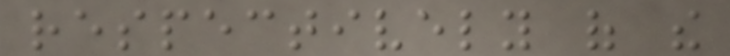respectively of the
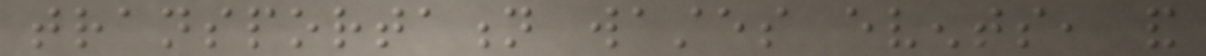transportation wastes events, and
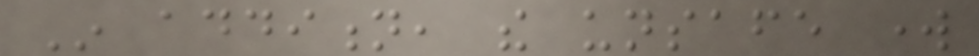In addition, the unsafe work
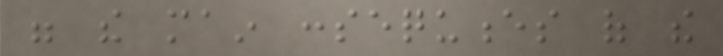were the main consequences of the
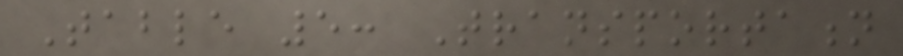Table 5: Transportation
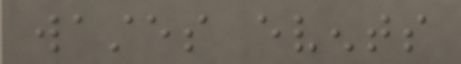wastes events
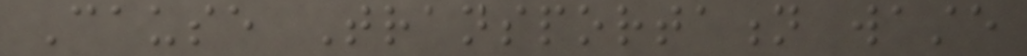Cause Transportation waste
